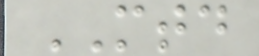MTD
